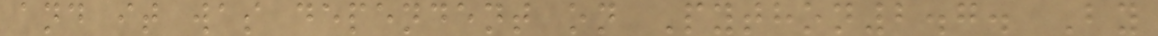and it was dependent on Python2.7. By
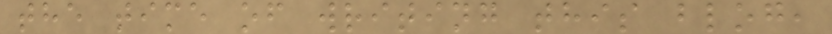the time of writing this blog,
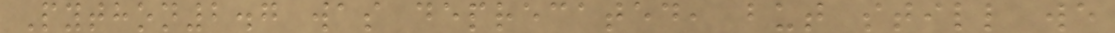Python2.7 was deprecated, but still we
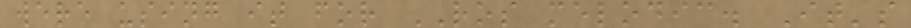were using it for ROS melodic. It's
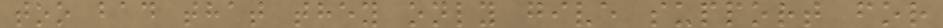too bad that they only give support for
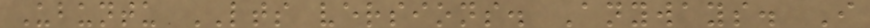Ubuntu LTS versions. Anyways. I
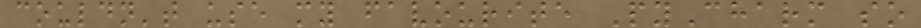couldn't use my favourite PyCharm so
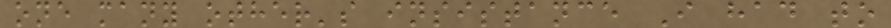one many other's insistance I had to
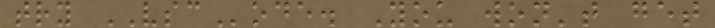try VSCode. You won't get
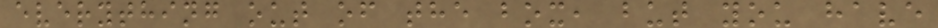everything out of the box, but you have
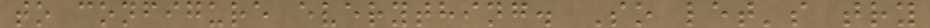to configure everything. So let's try
